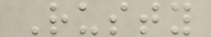Rusty
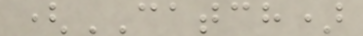(CATCH)
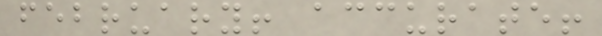february! accurate!
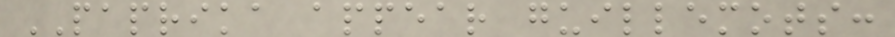PAPRIKA appear guillemots:
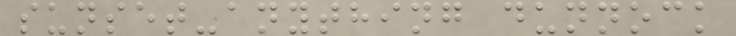sunset-anything dunnock
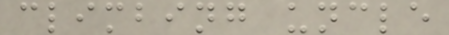climbing uncle
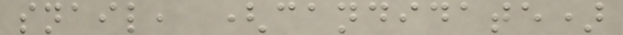snail, (candidate)
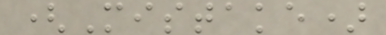(Mistake)
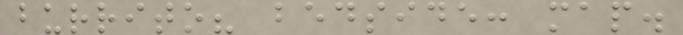burrito? bedside: map.
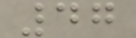47
